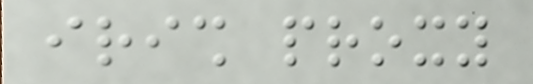irish proxy
